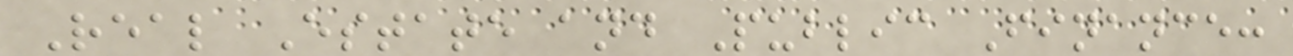Real Estate and Public Finance:
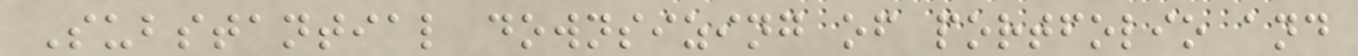Substantial downsizing of portfolio and
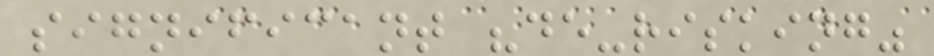significant "de-risking"
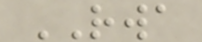RWA
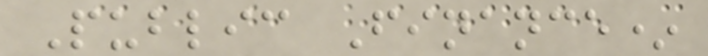Public Finance*
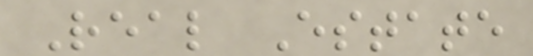Real Estate
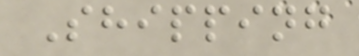Shipping
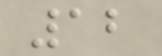12
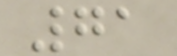71
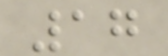17
